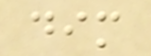dim
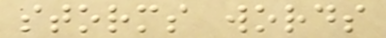storms words
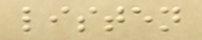listen
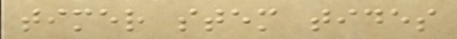timer stem tides
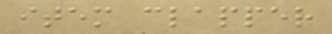item clapper
